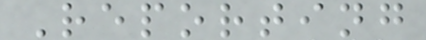Reporting
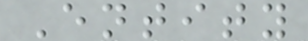Entity
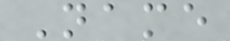Name
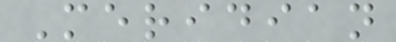Meridian
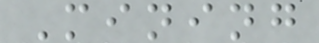Mining
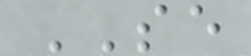SE
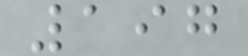197
